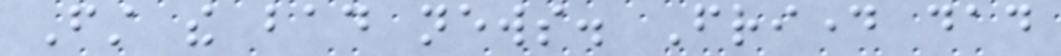First the bad news. Friday dad
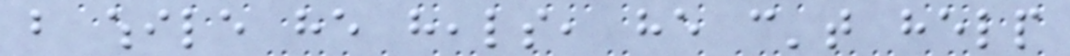but while he heals, he can't help
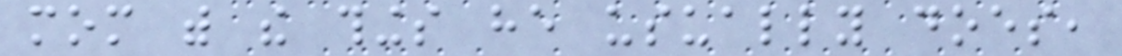mom with the things he usually does,
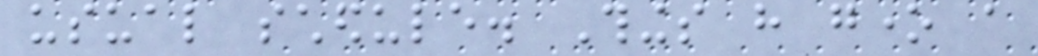usual schedule. Things have gone a
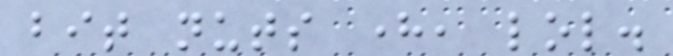bit nuts here, lol.
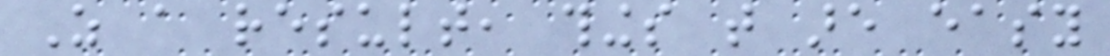As a result, things that are easy
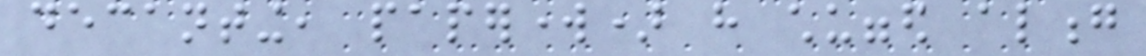decanting, paperwork) have chugged along
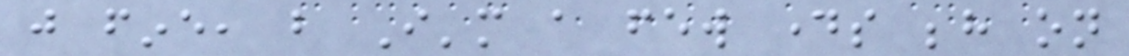just fine, but I'm a few days behind on
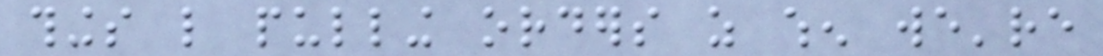things like pulling orders as when we're
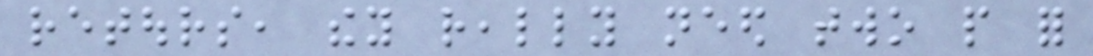retours, they really need two people for
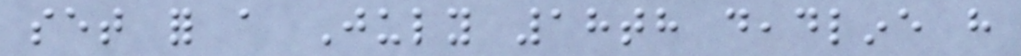set for a July 18th deadline have
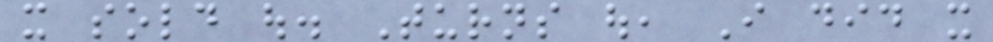it sold out. Turns out, I did it
